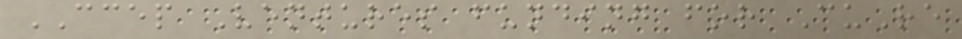CCEP Ventures funding for CuRe
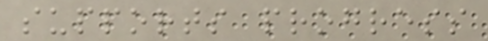supports progress
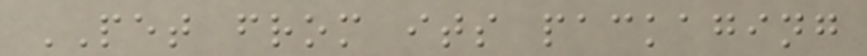PET from its packaging
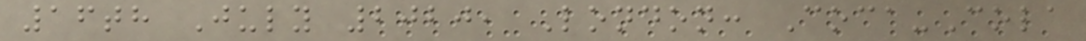16th July 2020, London: Coca-Cola
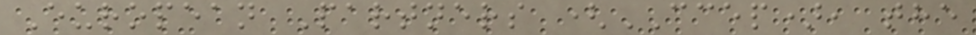European Partners (CCEP), the
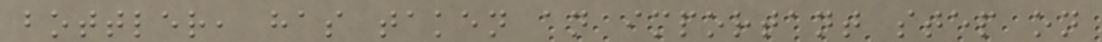bottler, has taken an important step on
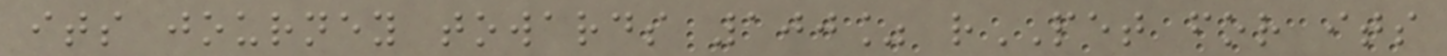its journey towards 100% rPET for its
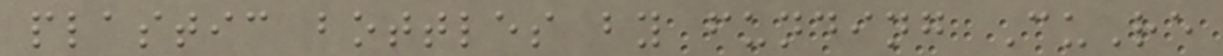plastic bottles by funding CuRe
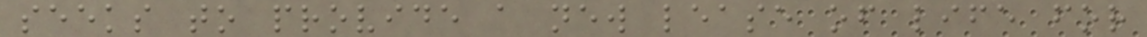seeks to provide a new lease of life for
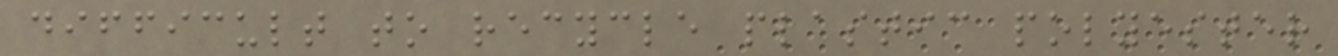difficult to recycle plastic polyester
